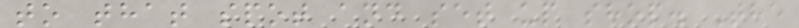to that spot and set up shop. The
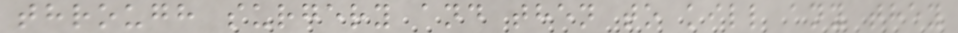through surgery and then to kill any they
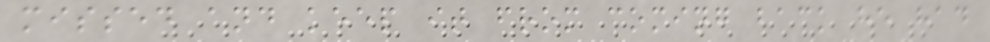missed and keep it from coming back he had
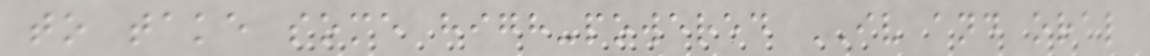to take some high-powered IV and oral
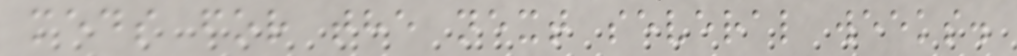meds for the next several weeks.
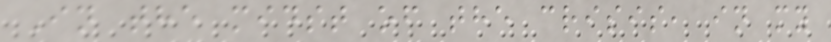In the midst of the crisis, in my
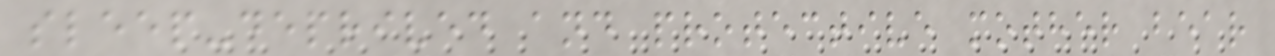sleep-deprived and protective mother bear
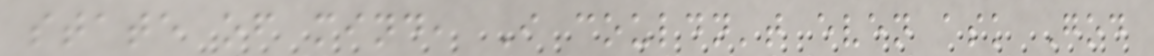state of mind, I couldn't even ask God
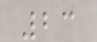23
